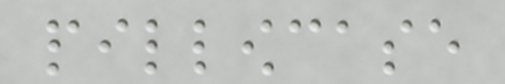pillowcase
